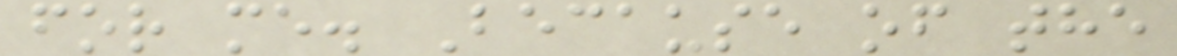for me. Because of the
